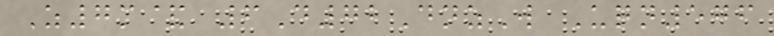Z7m& 6D72DnzW Uqn576
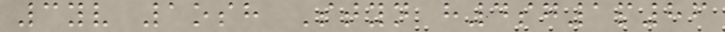3yv 1osh Styn h4sg1p86
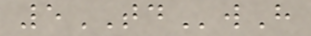5TDwH
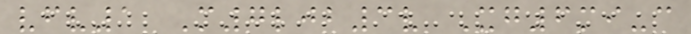vfv1 M7ljb3v Xg6mi-c
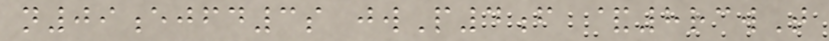n09ejfd3s jwP4f &8rcwT
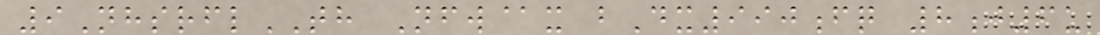9NhsrflTH Nfw@x bDx990fq 8j6u
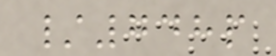/748p
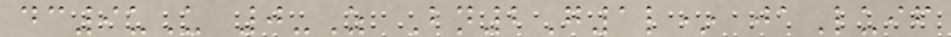dc9uU 0-Z Bn2G1l* jaLuif
